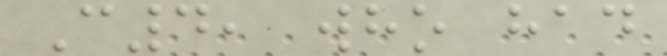C4, who had
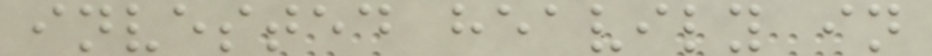invested heavily in
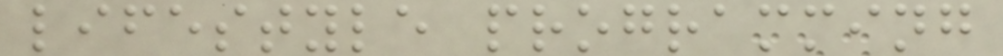lifestyle programming
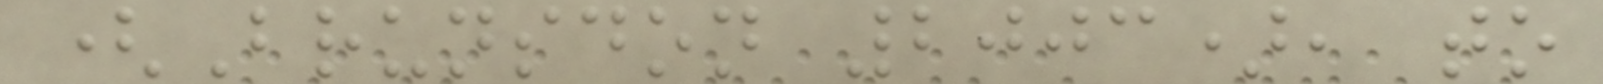(Brunsdon 2003), to
